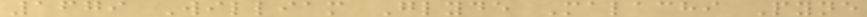1679 William Glyde Malachi Pyne
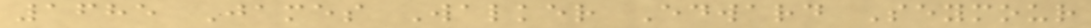1685 James Walker Edward Seymour
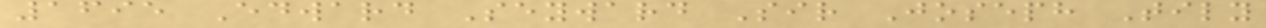1695 Edward Seyward Sir Joseph Tily
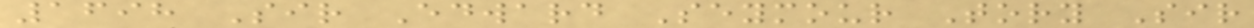1698 Sir Edward Seymour Tory Sir
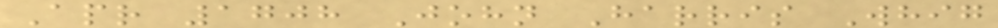Apr 1708 John Harris Whig
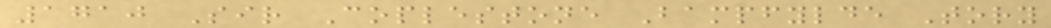1710 Sir Coplestone Bampfylde Tory
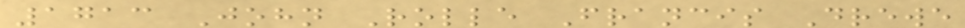1713 John Rolle Francis Drewe
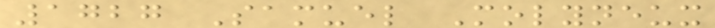1727 Samuel Molyneux
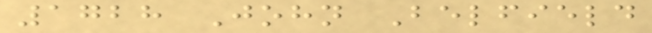1728 John Belfield
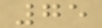75
